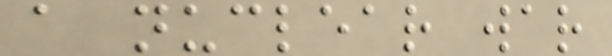a nuclear war
